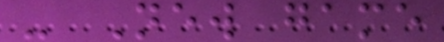- New game
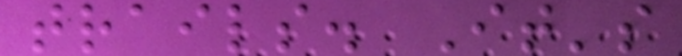trails. It's
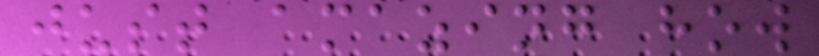just amazing how
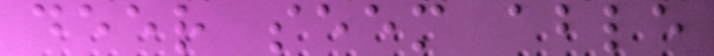deer seem able
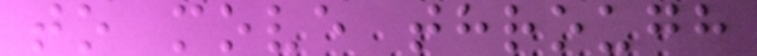to move through
